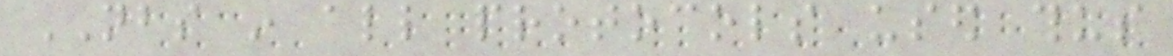NBS in all protocols used thus
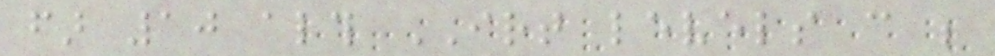far 10 although IRT levels can be
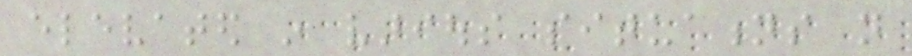elevated in various situations not
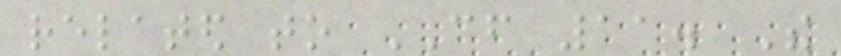related to CF 11. The
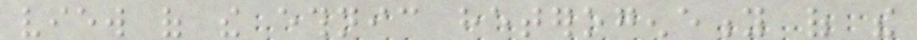view of the ethnic heterogeneity of the
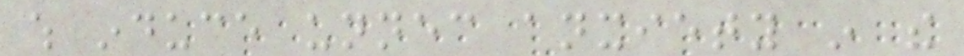which induce unnecessary anxiety in the
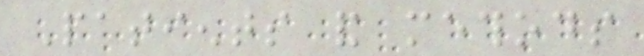Patients and methods
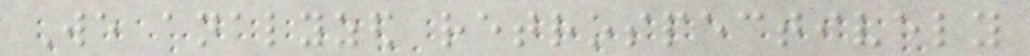We analyzed retrospectively
